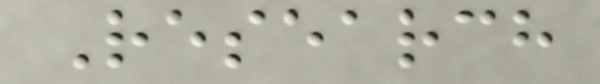Research
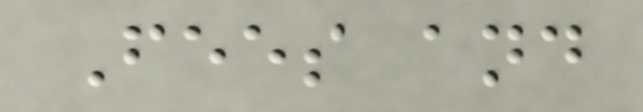Fees and
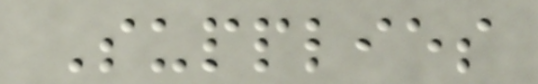Supplies
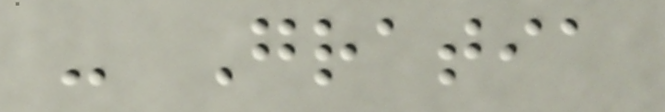- Gratia
